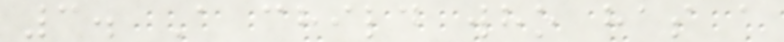3. A child who has a
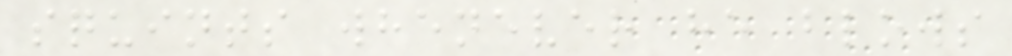squints whenever he blows
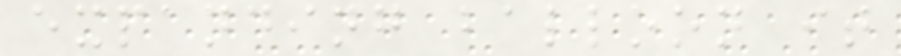expanding balloon it
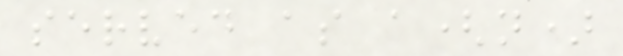served as a(n)
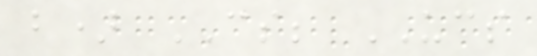b) CS; UCS
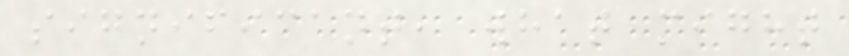significant, what might
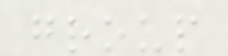group
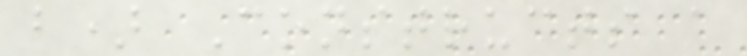b) Constructs a
